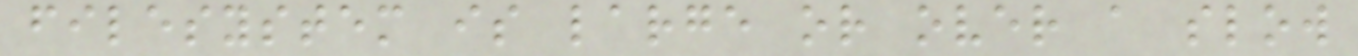filesystem is large or over a slow
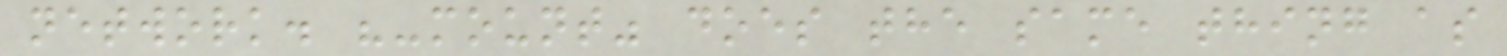network. "-mount" does the same thing as
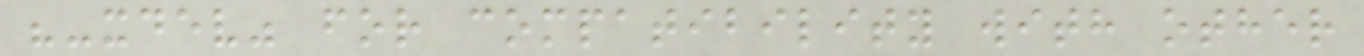"-xdev" for compatibility with other
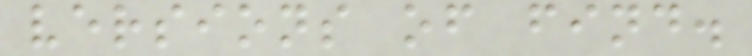versions of find.
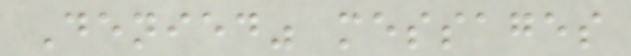Denied" messages
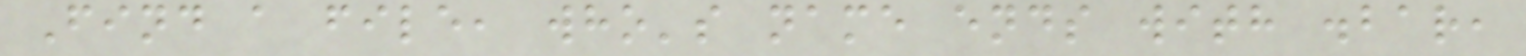Find a file, who's name ends with .bar,
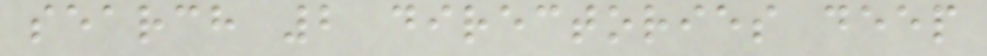search 2 directories deep
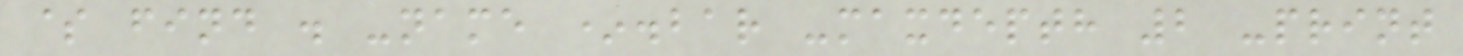$ find . -name *.bar -maxdepth 2 -print
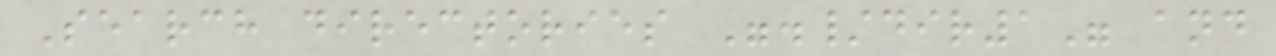Search directories "./dir1" and
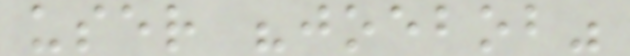user "joebob"
